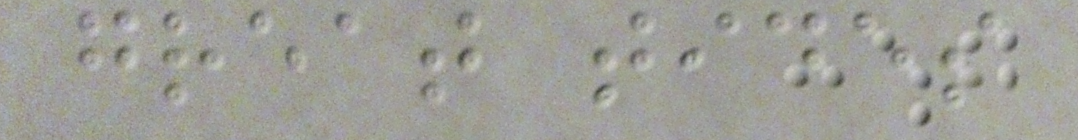great tides
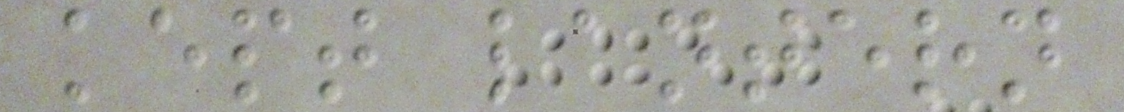kept lantern
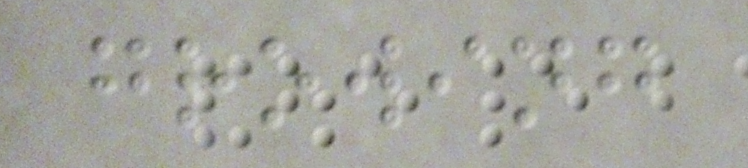growing
